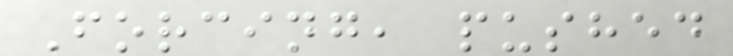Forcing, pushed
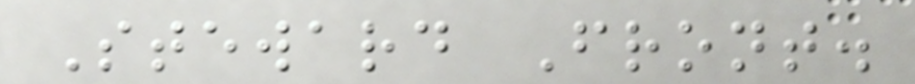Steward Front.
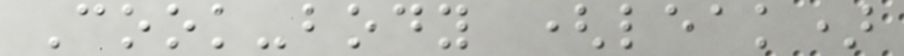Cook-body (leak)
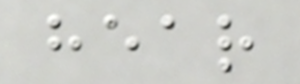hear
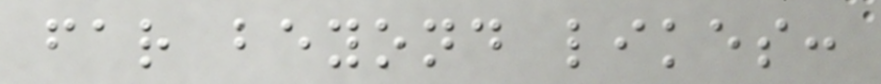far beyond likes:
